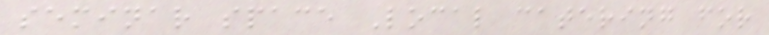seminar space Local catering for
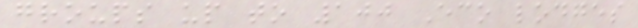groups up to 100 Eco lodges
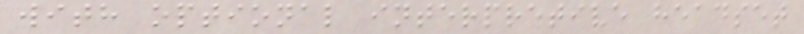with optional interpretive headset
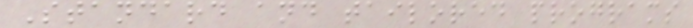Standard and tailored programs
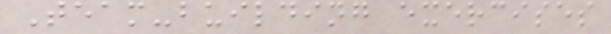Team-building exercises
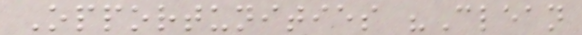Opportunities "Clean
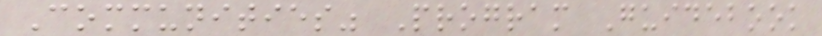Communities" Program Guidebook
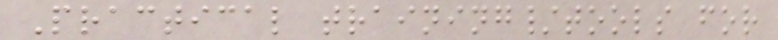Practical training/tools for
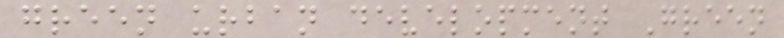green urban development Green
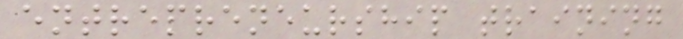entrepreneurship training
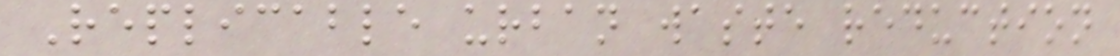Replicable urban waste reduction
